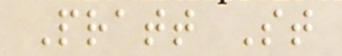Pratt St
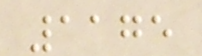1175
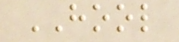HOOL
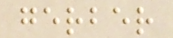gerber
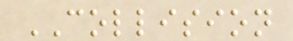COLLISION
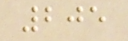205
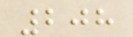208
